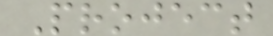Project
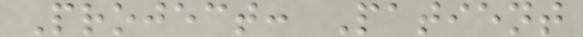Project: Patient
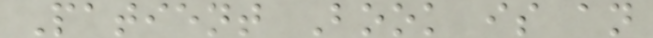Patient Book is an
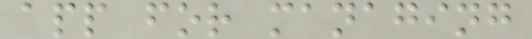app for managing
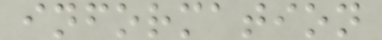information
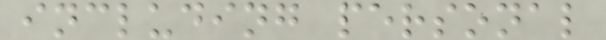including personal
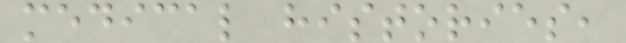medical histories,
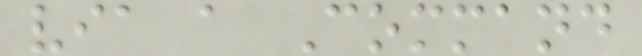via a Command
